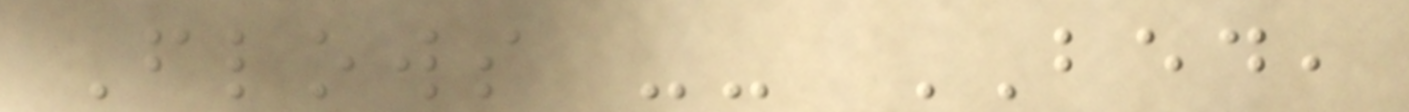Flows -- BED,
